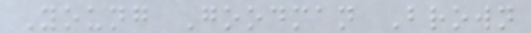Young Goodman Brown
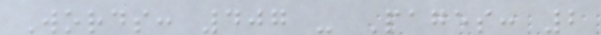Words: 407 - Pages: 2
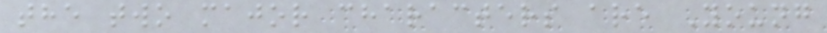the two major characters are Young
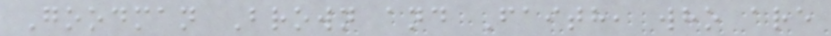Goodman Brown and Faith, who are
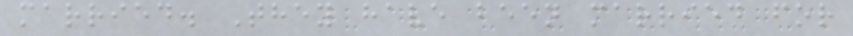married. They have been married for
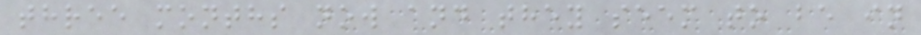three months now and they seem to be in
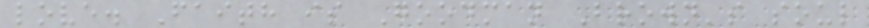love. Faith is Goodman Brown's soul
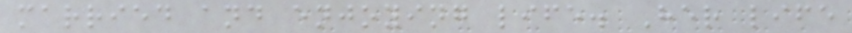married and enjoying life. Her life
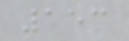153
